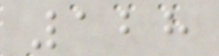128
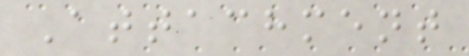Attachment
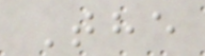The
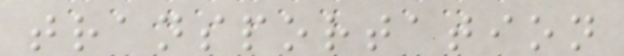transportation
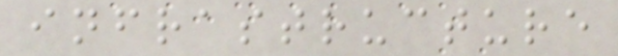infrastructure
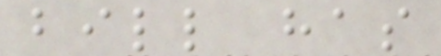bill has
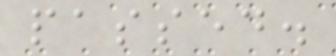passed.
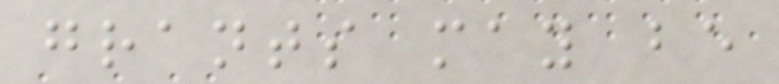grants may be
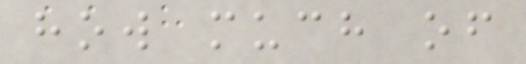how much of
